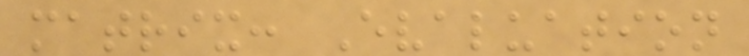matrix: Evaluation
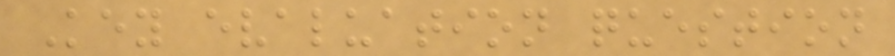Key evaluation question
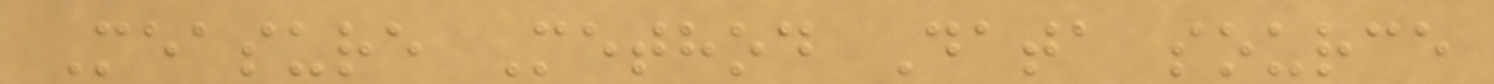Measure Method Data source
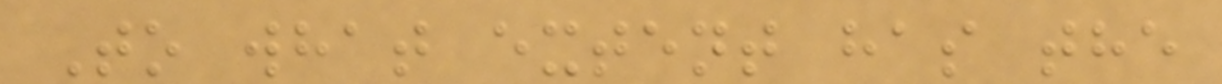To what extent has the
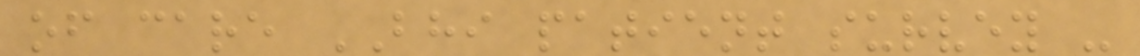of care BHI patient survey -
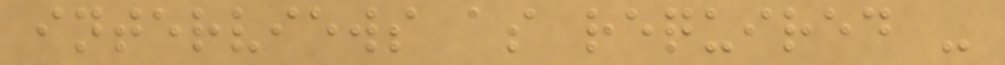interviews as required -
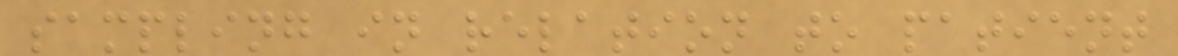sampling in relation to patient
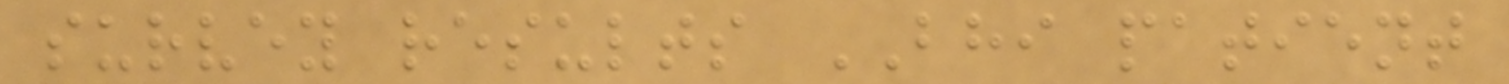survey results BHI patient
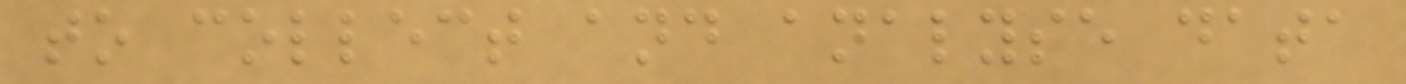to collect and analyse data
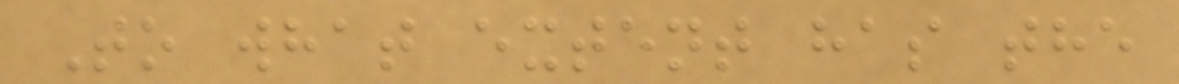To what extent has the
